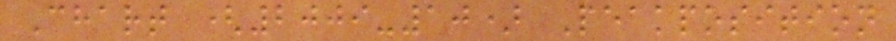Chart (2009-10) Peakposition
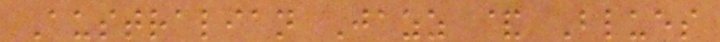Australian Jazz & Blues
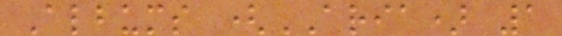Albums (ARIA) 1
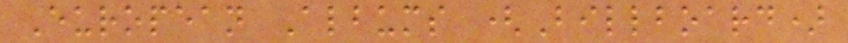European Albums (Billboard)
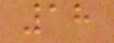18
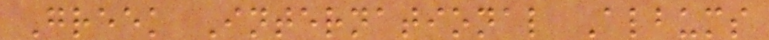Greek International Albums
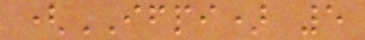(IFPI) 5
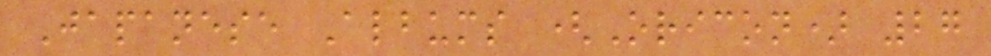Japanese Albums (Oricon) 27
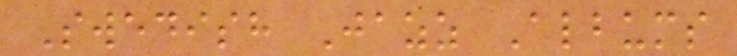Swedish Jazz Albums
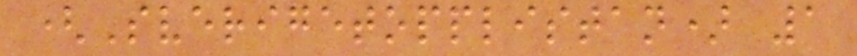(Sverigetopplistan) 1
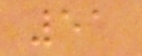51
